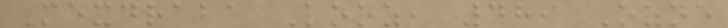Mexdraba Kooz, 489 Ozne
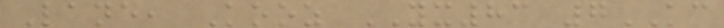Lane, Kooz YX83 7KC
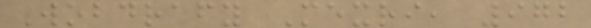Wobdrafy Mexri, 972
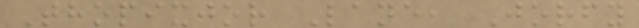Thopixjor Lane, Jorfy
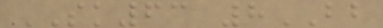SK63 8BB
